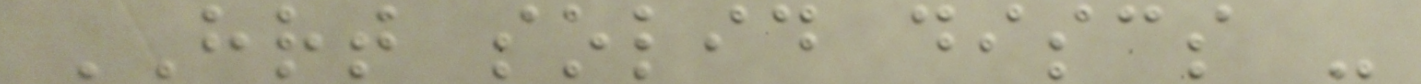HRT solid discs -
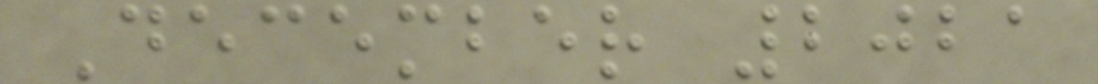December 2021
